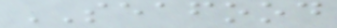SEAFOOD
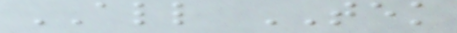ALL TEK
